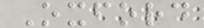Oxford
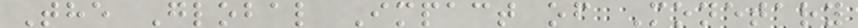The Global Impact of Monetary
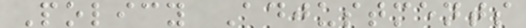Policy Adjustments
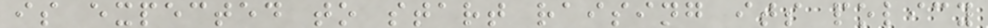is expected to start raising its policy
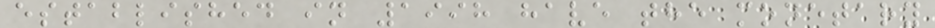established in 1998 have the monetary
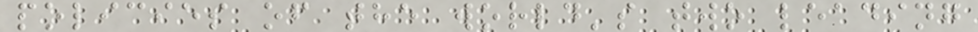policies of the world's two leading
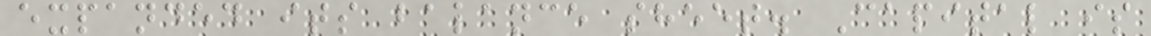expanded its balance sheet. Capital is
